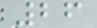26
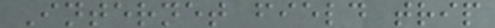Internet field trip
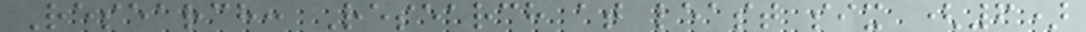Research: Research at least six (6)
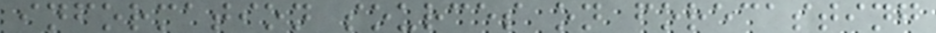information sources on forecasting
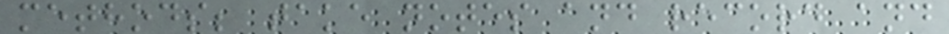methods; take notes and record and
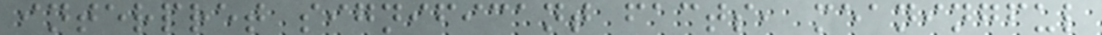interpret significant facts, meaningful
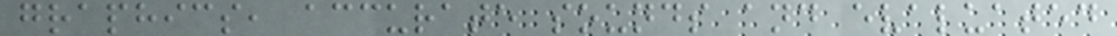graphics, accurate sounds and evaluated
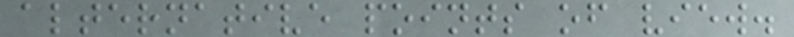alternative points of view.
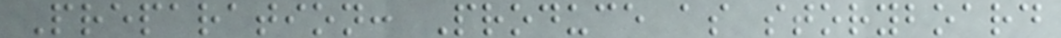Preparation: Produce as storyboard
